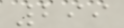299
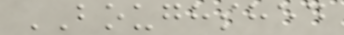BOUGHSHED
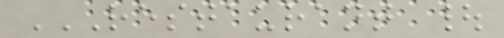RESTAURANT |
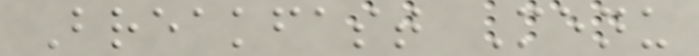Breakfast Menu
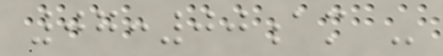07:00am -
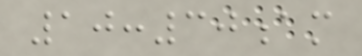10:30am
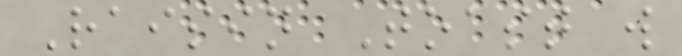Raisin Toast w
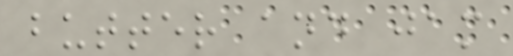butter and jam
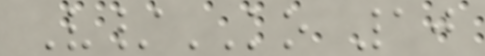V/KO 10
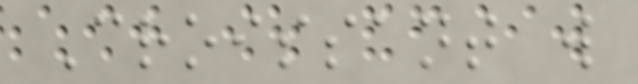Croissant w
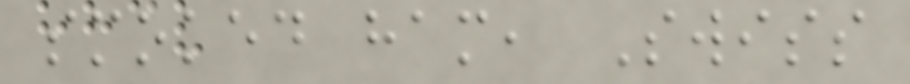smoked ham, Swiss
